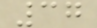37
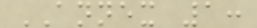ANNEX 1:
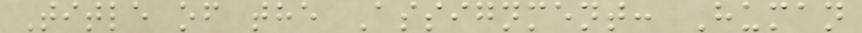Title of the Assignment: Human
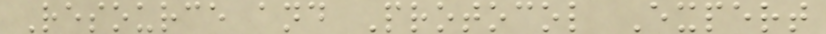Resource and Protocol Expert
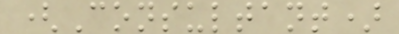(Consultant)
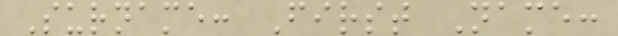Surname: First Name:
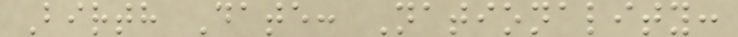Birth Date: Nationality:
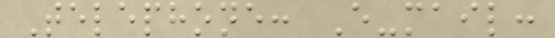Telephone: E-mail:
